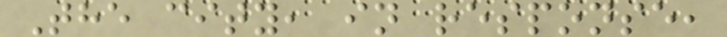The city, in response,
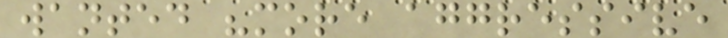wanted "more aggressive
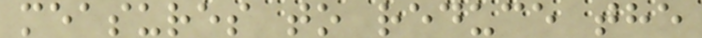measures to reduce the
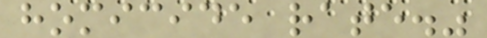homicide rate."
